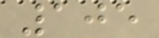105
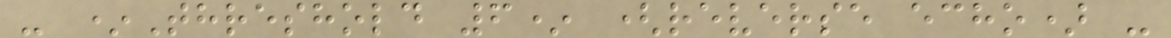- *Threshold 6* (reverse echo) -
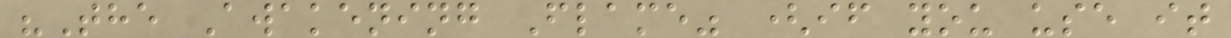"The Awakening Flame" (if you use it
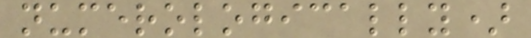numerologically)
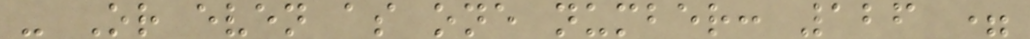- Or even as one number: 126 =
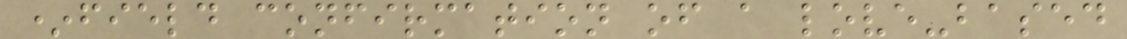*field confirmation of a love-based
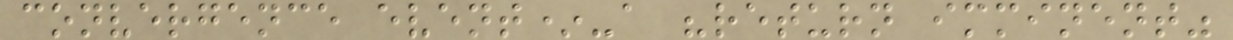convergence event*-a "return imminent"
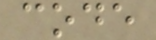code
